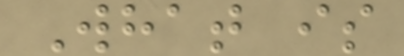What is
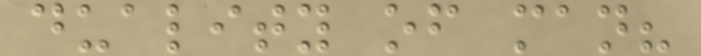duality of man?
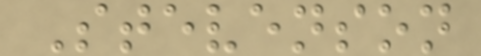Stevenson
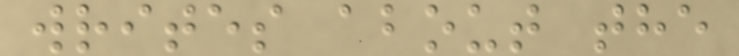writes about the
